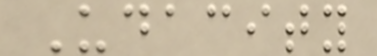Udacity
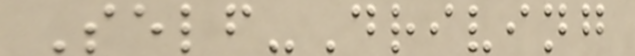Self-Driving
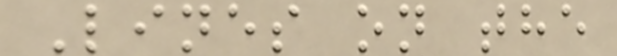Lines on the
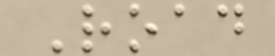Road
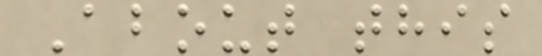About this
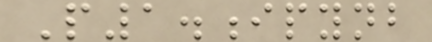P1.ipynb
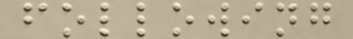following
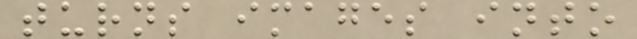turns images into
